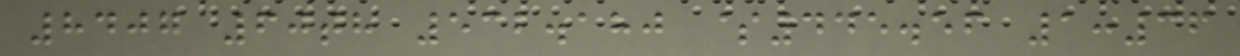8407 60th 532.180 $445.56 1:36
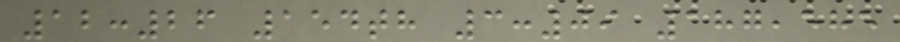12:26 154th 3:09 187,585
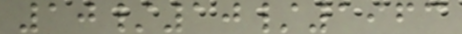10/10/1963
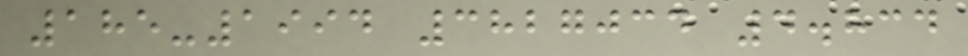185-1994 3827034 4.834
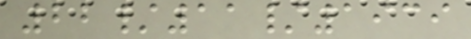22/11/1939
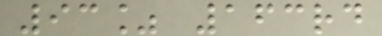93% 163rd
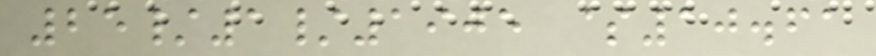25/1/1905 $10.61
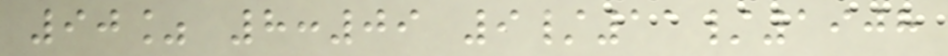90% 8:09 9/11/1908
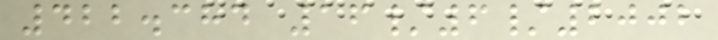422.384 16/6/2002
